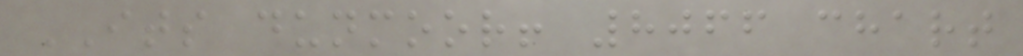ITS dunmoor! 8066 chart
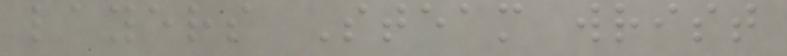layers Steam wrist
